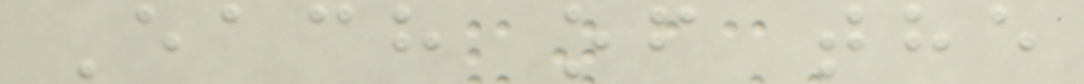Each of the
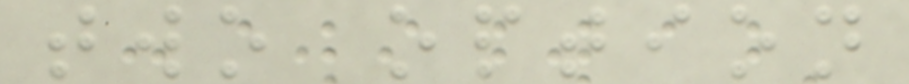two option
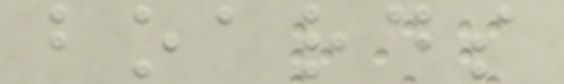boards
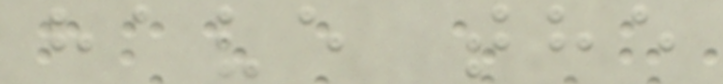have the
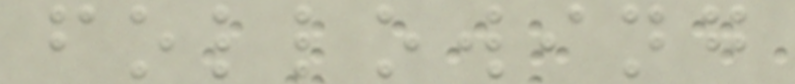following
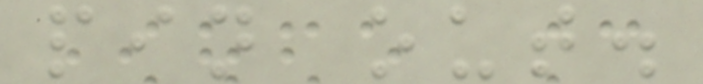pin out.
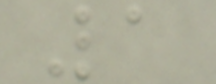1
